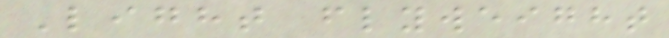Light flyweight
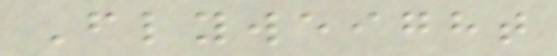Flyweight
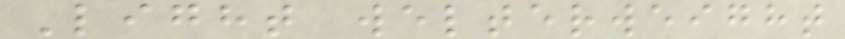Light welterweight
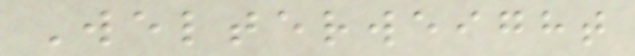Welterweight
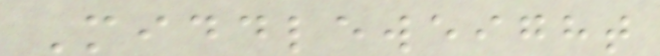Middleweight
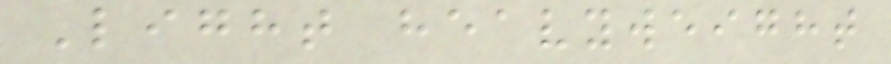Light heavyweight
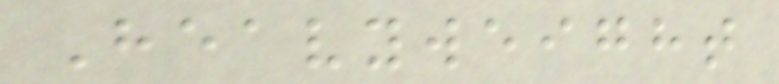Heavyweight
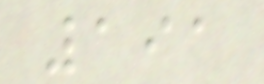191
